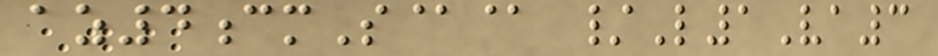az4cmS@@ /L1Va3
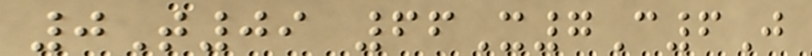0T09 66X7C6J
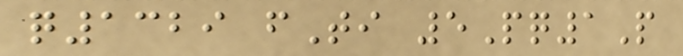q1329 fTi 5Pq1P
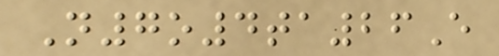N7o4ta26E
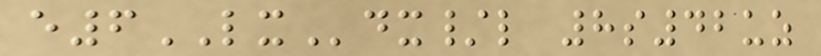e6LXdx/l 8s42uz
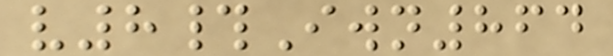v8#Iwn864
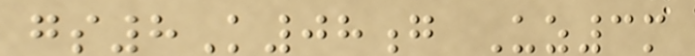gs8K08g Uz3m
